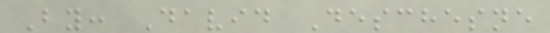By: David Deschesne
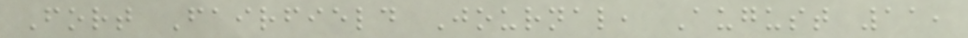Fort Fairfield Journal, August 11,
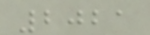2021
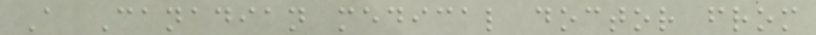A Canadian medical doctor from
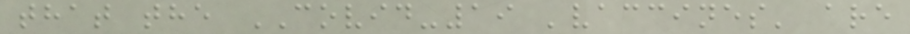that the COVID-19 'vaccines' are
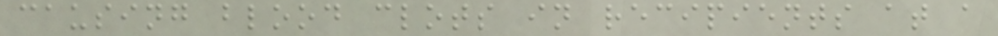causing blood clots in recipients at a
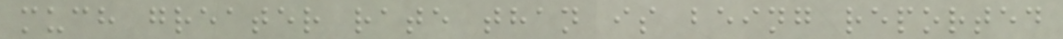much greater rate than is being reported
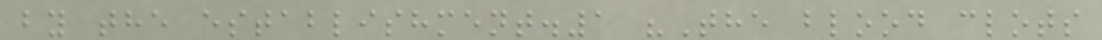by the establishment.1 "The blood clots
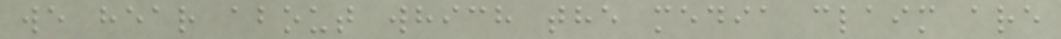we hear about which the media claim are
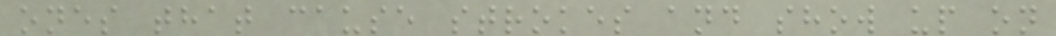ones that cause strokes and show up on
